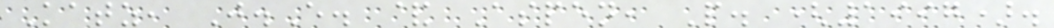Katz, J.E. & Aspen, P. (1997).
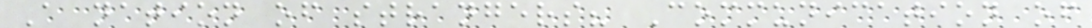A nation of strangers? Communication of
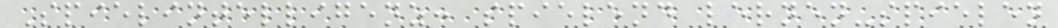Spielintelligenz: spielend lernen-spielen
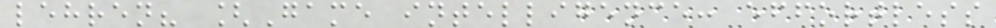lehren? [Game intelligence: effortless
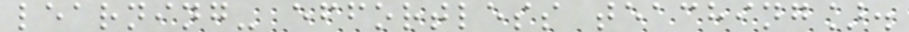learning- effortless teaching].
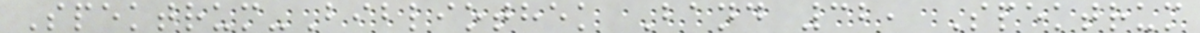Spektrum-Bibliothek Band 32, Spektrum
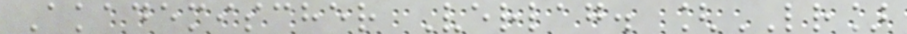Akademischer Verlag. [LR]
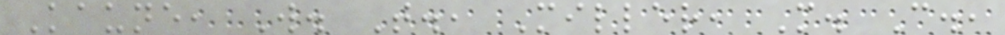Kaune, W. T., Miller, M. C.,
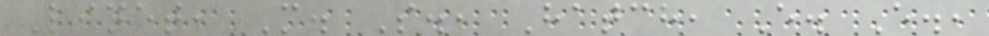Linet, M. S., Hatch, E. E.,
